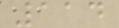114
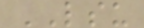LSU
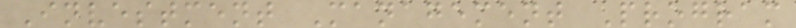Investment Management Program
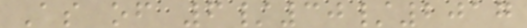As of 6/30/2017
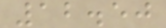12.50
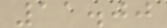11.00
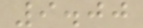9.00
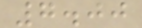7.00
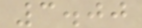3.00
